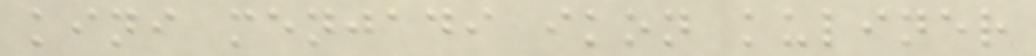kini menjadi ikon kuliner
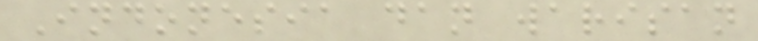Indonesia dan warisan
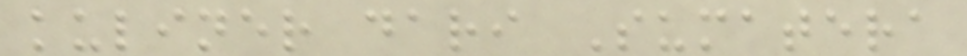kuliner dari Sumatera
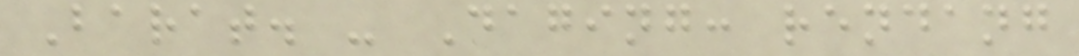Barat. - Daging: rendang
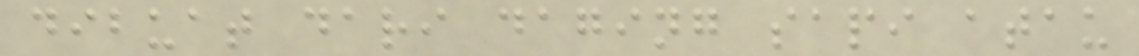dibuat dari daging sapi atau
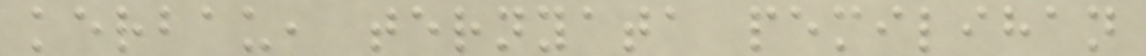kerbau, ternyata pemilihan
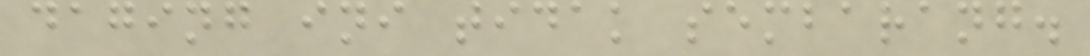daging ini tidak sembarang.
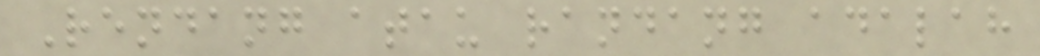Rendang atau randang adalah
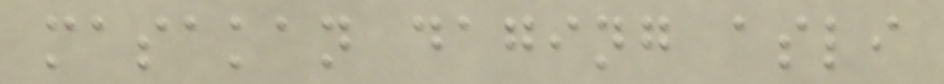masakan daging asli
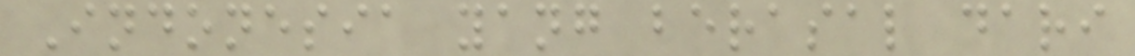Indonesia yang berasal dari
